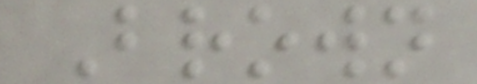Brown
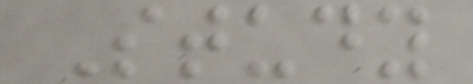Study
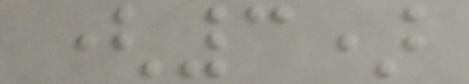(3)
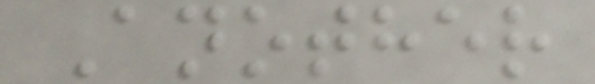Another
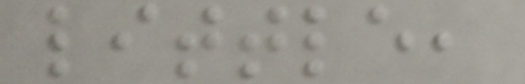little,
